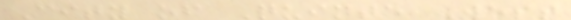City of Quinte West
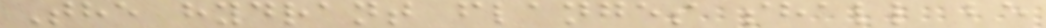The hydrant flanges shall be
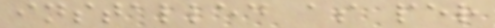installed as per
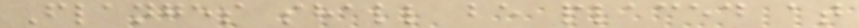Flanges shall be placed at
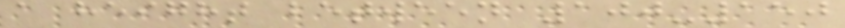a height between 100-150
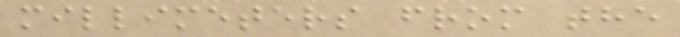millimeters from the
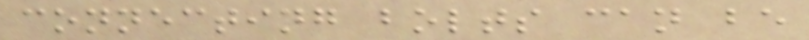connecting bolts can be
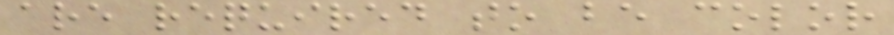are required to be color
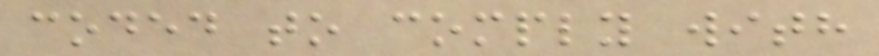coded to comply with
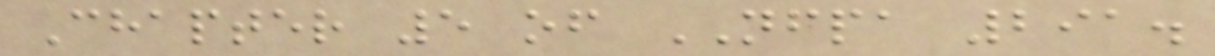Chapter 5 of NFPA 291.
